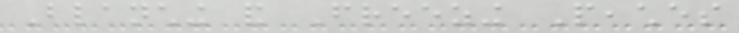Blanching and Freezing Peaches
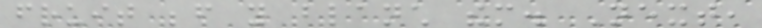fruit before you blanch them. Next,
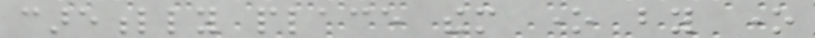carefully place them one by one
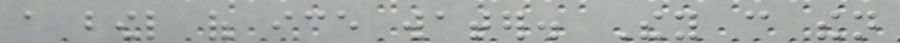a bowl of ice water. They can then
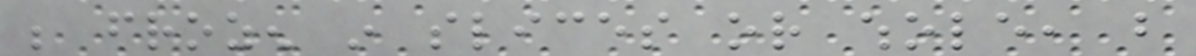be frozen in slices or whole, but
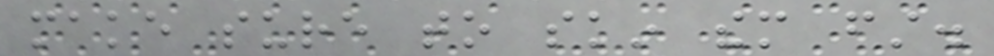make sure to skin them first.
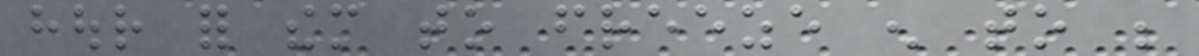hour for them to freeze enough to be
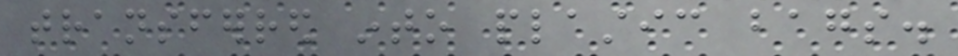transferred into plastic bags.
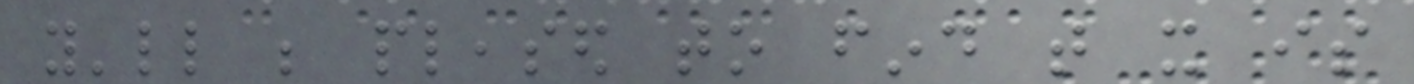you'll be pleased to find that it is
